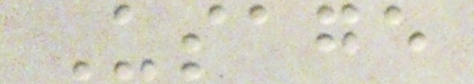Usage
